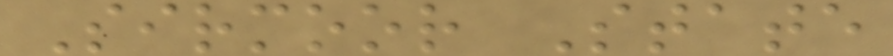Sirmoor State
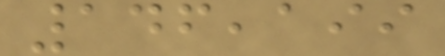146,199
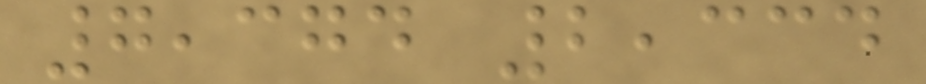7,374 2,334
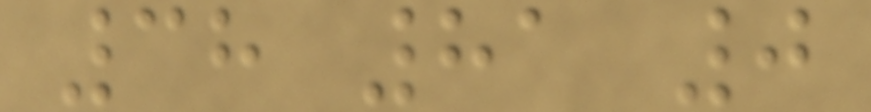38 81 0
